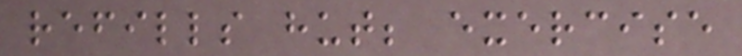refills hut; exercise
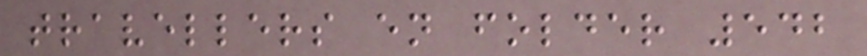travellers en folder 542
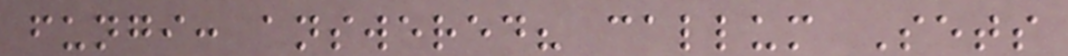fungi: answered? callum Sets
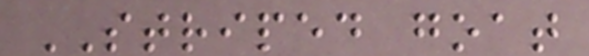STRIPED goat
